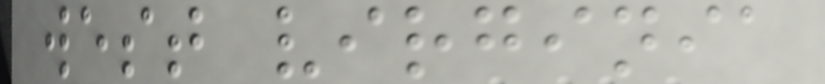west virginia
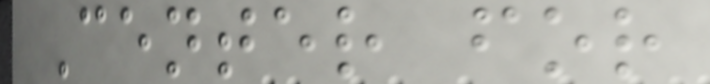Center for
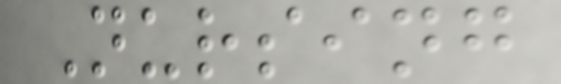Nursing
